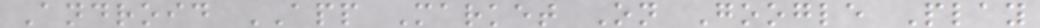Android APP Market On Google Play
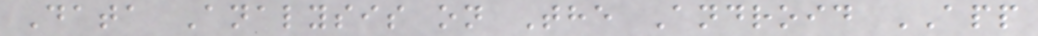Data Analysis on The Android APP
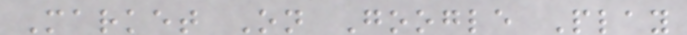Market On Google Play
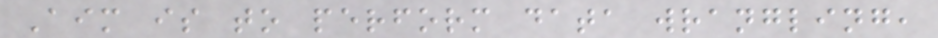Aim is to perform data wrangling,
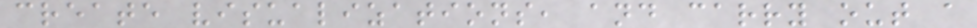create visualizations, and carry out a
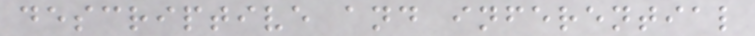descriptive and inferential
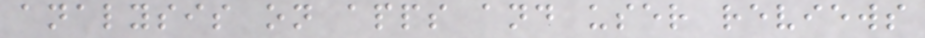analysis on apps and user reviews
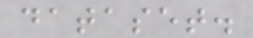dataset.
